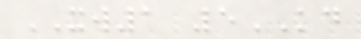XW1 5KD
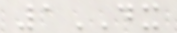1DX
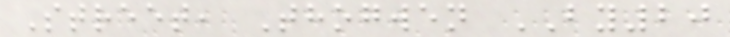Street, Thogwen BY20
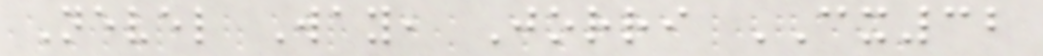Nevel Way, Jorri CX32
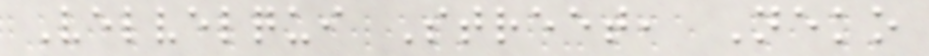Velvelqui Street, Neko
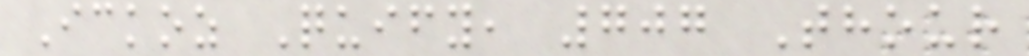Ickoz Quify, 707 Thour
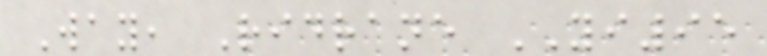Way, Ridrane YI95
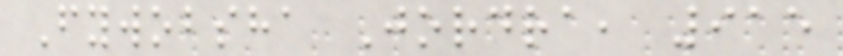Fywobsha Jordra, 915
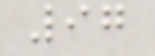97
